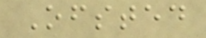Ofsted
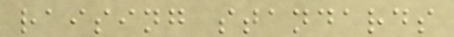raising standards
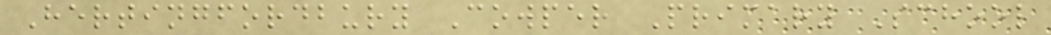Hertingfordbury Cowper Primary School
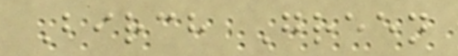Birch Green
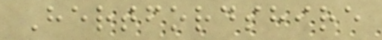Hertfordshire
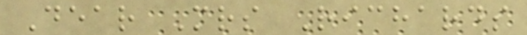Dear Mrs Richards
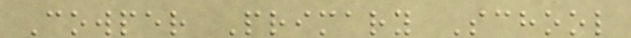Cowper Primary School
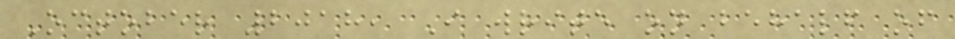October 2018, I write on behalf of
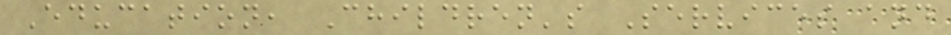Education, Children's Services and
